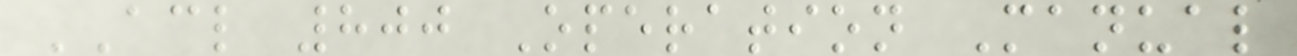ACL 800 Operation Manual
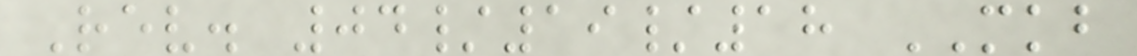Rev. 04/19/18 MKB
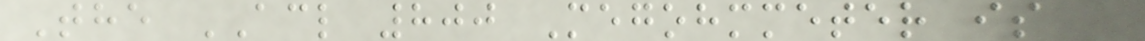The ACL 800 Megohmmeter is a
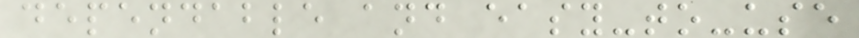dependable and easy-to-use
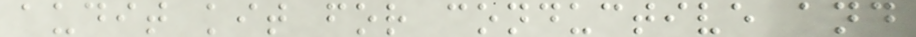audit kit for conductive and
